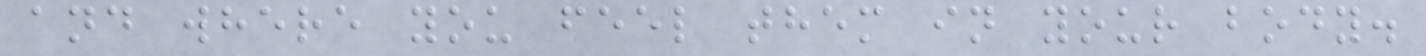and where you feel them in your body.
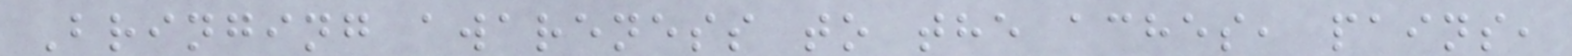Bringing awareness to the aches, pains,
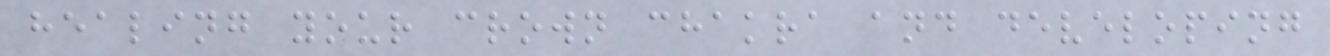healing your crown chakra and developing
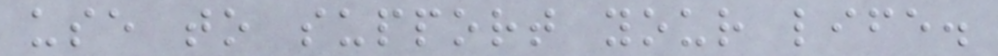use to support your life.
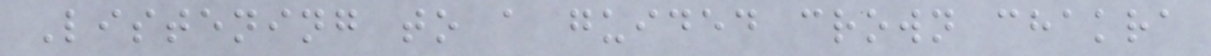Listening to a guided crown chakra
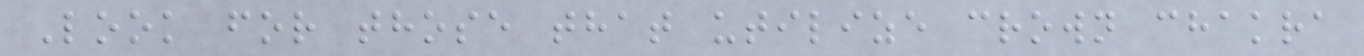Look for those that utilize crown chakra
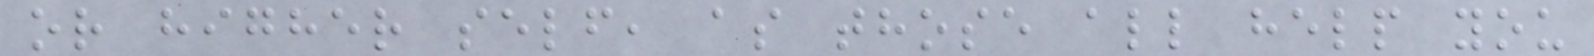or higher self, as those all help you
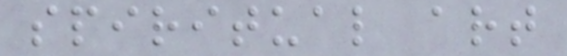spiritual art
